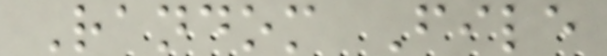Random File
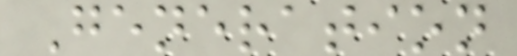Generation
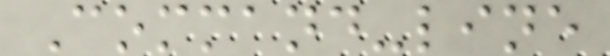Command-line
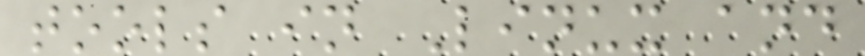tools in Linux and
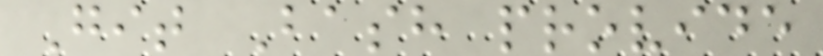Git Bash provide
